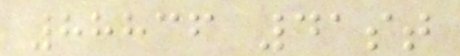88836 41st
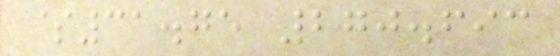$31.75 270.693
